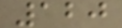120
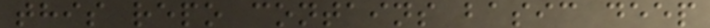this repo contains basic deep
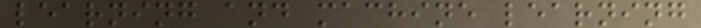learning and machine learning
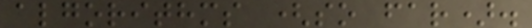algorithms (so far).
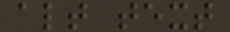alt text
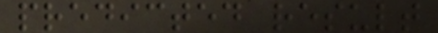predicted result
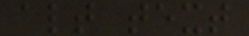alt text
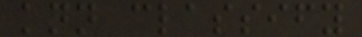knn classify
